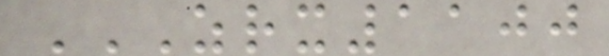ZRX1100
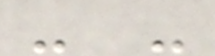- -
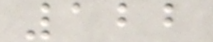122
